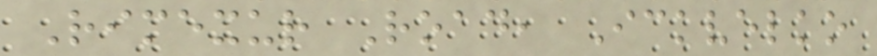Rimexur Road, Ickvelko
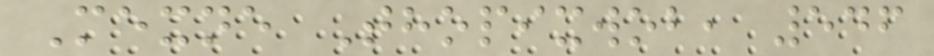Mexne Thopixwob, 546
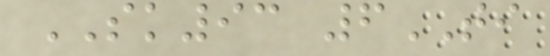SK93 6TI
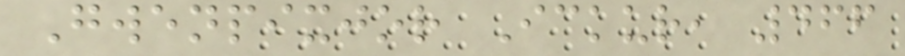Gwenpixjor Ickur, 466
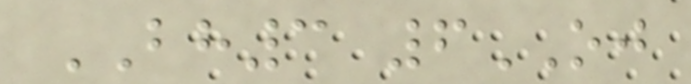BH3 6OJ
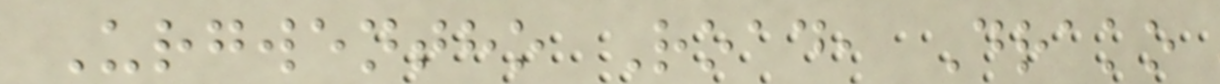Urgwentho Road, Drako
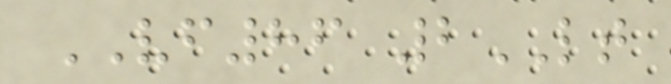VF86 2LT
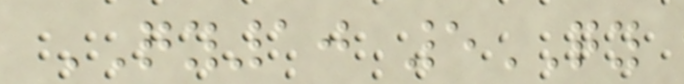QY10 5QY
